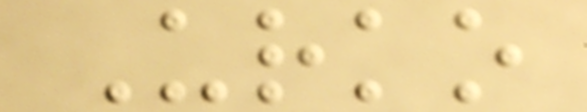Urko
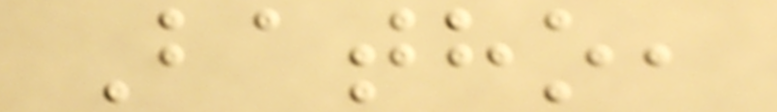Batho,
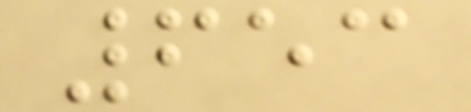653
